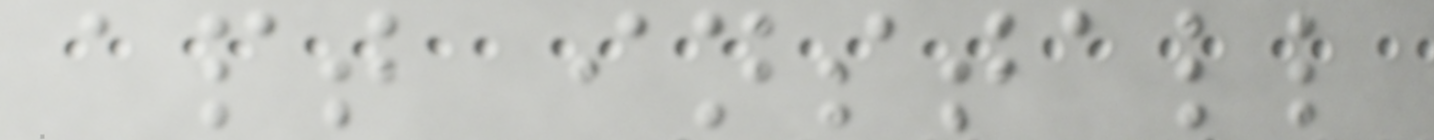apt install
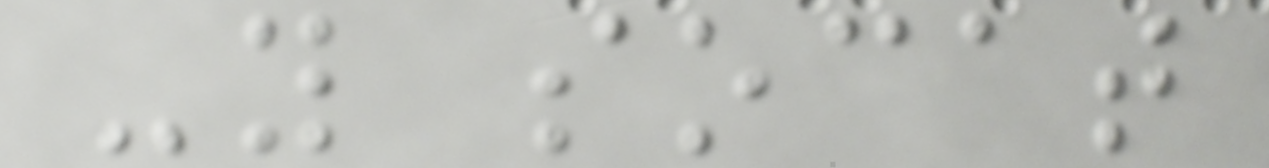-y socat
